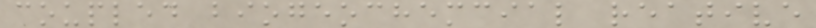coupled biogeochemcial reative
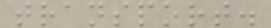transport.
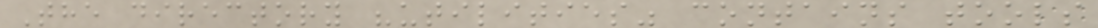The directory "utilities" contains tools
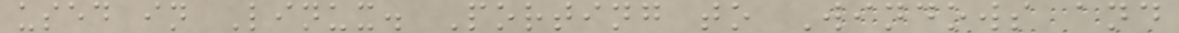used in Linux. Porting to Windows and
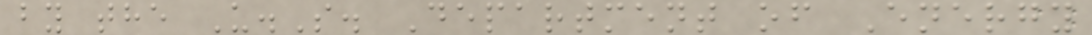by the U.S. Department of Energy
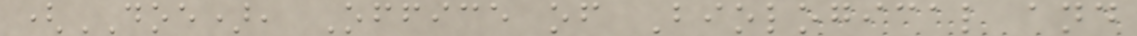(DOE), Office of Biological and
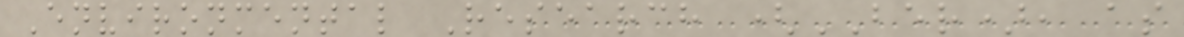Environmental Research (BER), as
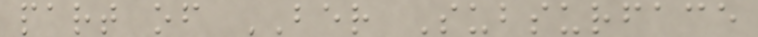part of BER Subsurface
